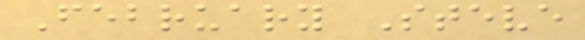February Steve
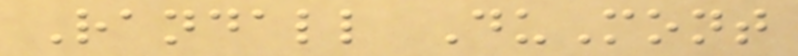Randall DuMont
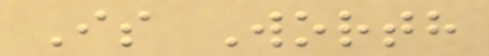Is Worth
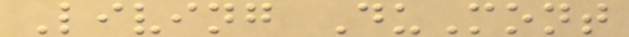Living DuMont
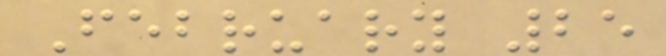February 25
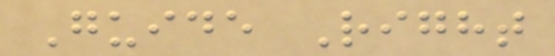Guide Right
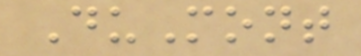DuMont
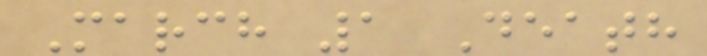March 1 Death
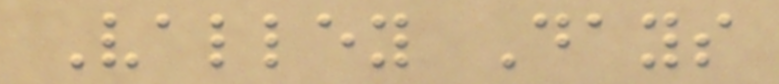Valley Days
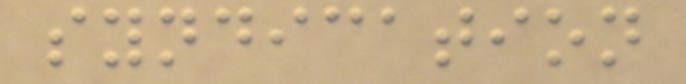syndication
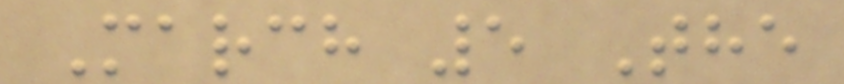March 5 The
